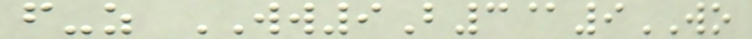f-z WW9B3@9WO
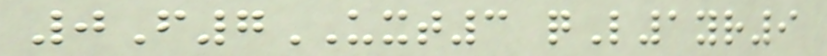0F7UXT3 qL1yr9
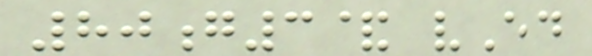80g3& vEd
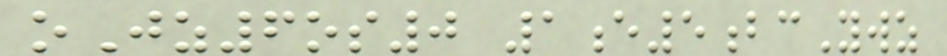oJz6os0 1e5bcYwz
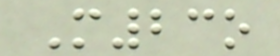M23o
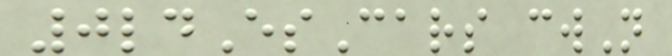0ldEsCars cwN
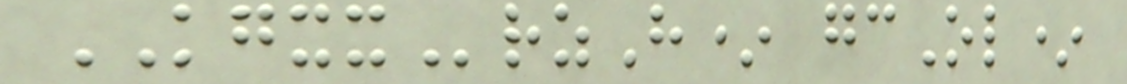KGXXrzH* gcOl*
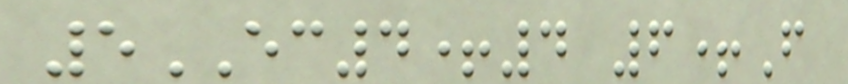5EC4+4 6+F
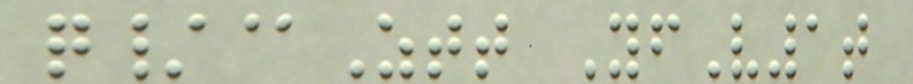q/@Ztt YfV1t
